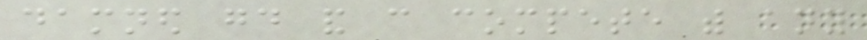damned good and can compete with any
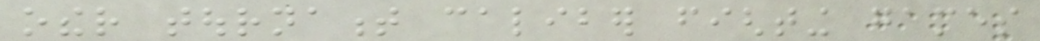other tournament caliber fighting games
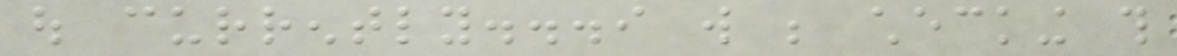out currently...i will be checking this
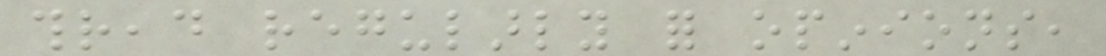thread regularly for opinions,
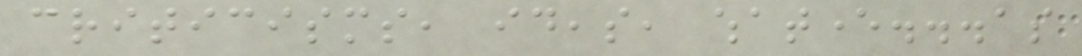criticisms, ideas, whatever...as
